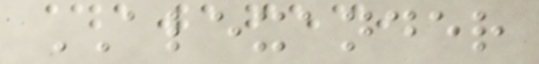ALEXANDER
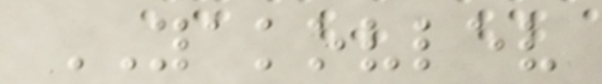YAKOVLEV
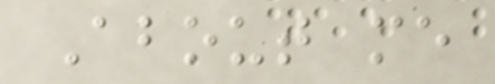About me
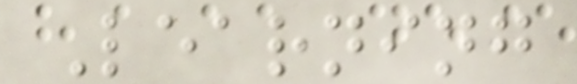Learning
